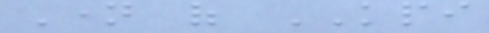Name of KPI
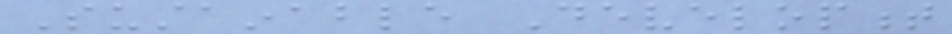Sustainable Development
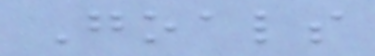Goals
